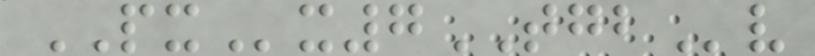PXx7TGBv
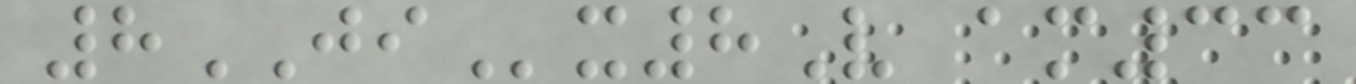8JIx8V am33
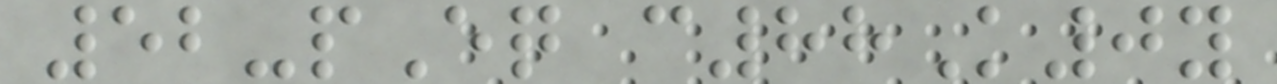52-pEq c88K0y
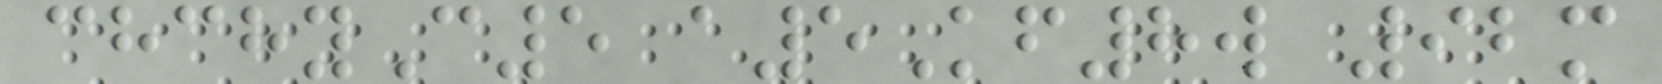chchyC5 a5Kf8w 92m
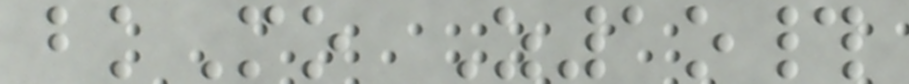bkMo Z1o#
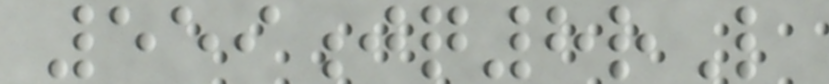559jq8rL
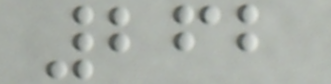262
